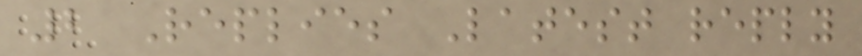2 Replies Latest reply
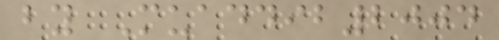by Muaddib2004
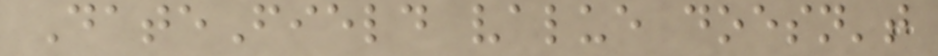DateField value doesn't
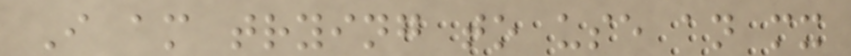I am trying to use an mx
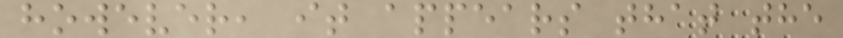however, it appears that the
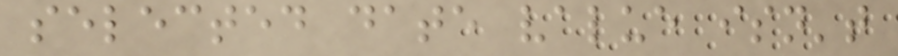selected date value isn't
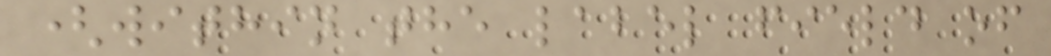(within the label field of
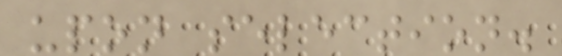upon selection.
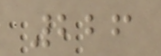226
